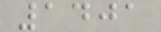1401
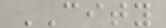CITY
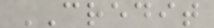CREDIT
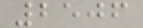2506
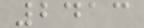2413
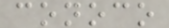conoco
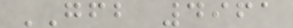GFB 4961
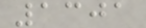1301
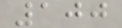100
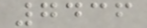7436
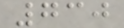730
